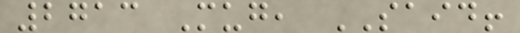2713 Mug, SAID!
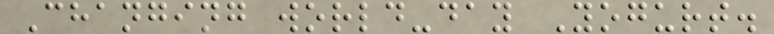Changing world-day Yogurt.
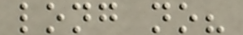long no?
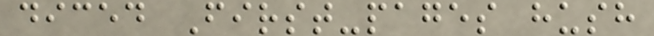diced First-pages hush
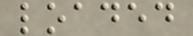loaded
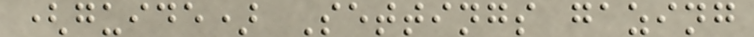(guide) Settings gazing
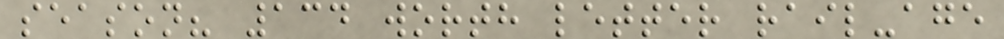season? 134 worth letter rail-age
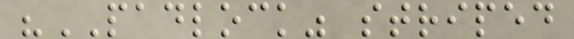"PADLOCK" striped
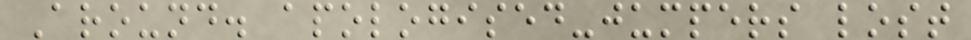Around. apologised-jumpers lost
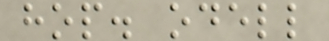hop. odell
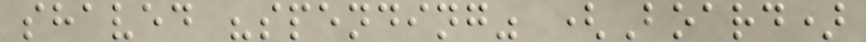shaved "spending" (Board)
